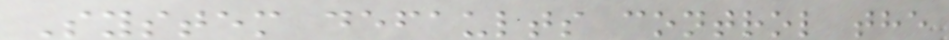System defaults control the
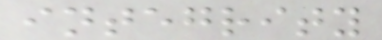integrity
